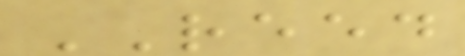REED
